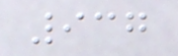937
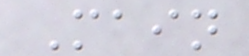Main
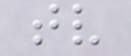tv
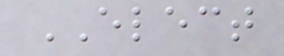ELECT
